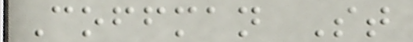Coffman St
